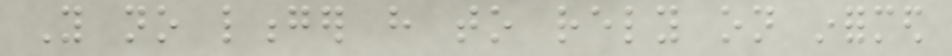You no longer have to rely on informed
